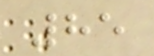85
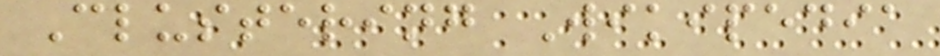Clustering Wikipedia
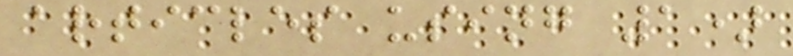articles using 1)
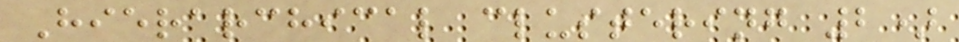Hierarchical clustering 2)
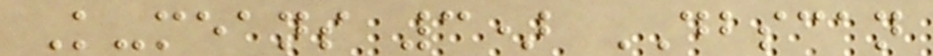K-means 3) DBSCAN
